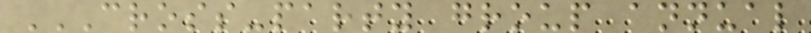CROSS-PARTY GROUP ANNUAL
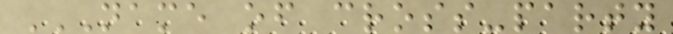NAME OF CROSS-PARTY
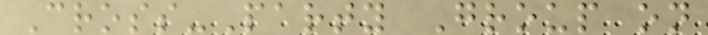Cross-Party Group on
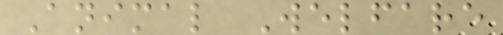Animal Welfare
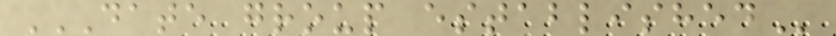DATE GROUP ESTABLISHED
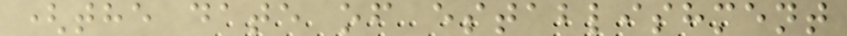(the date of establishment
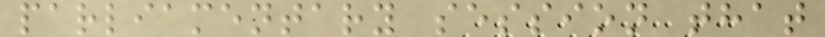parliamentary session that
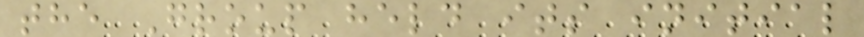the Group held its initial
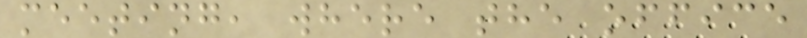meeting, where the office
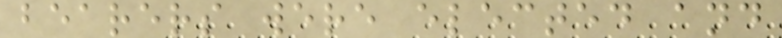bearers were elected and
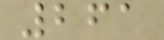261
